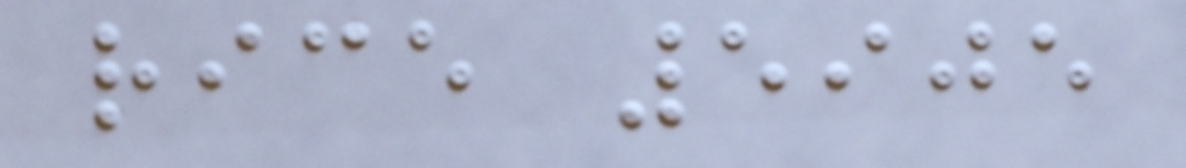rice 5905
